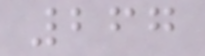267
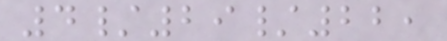4/29/22,
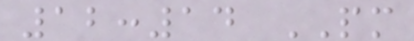12:14 PM
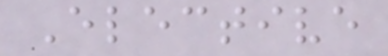Elective
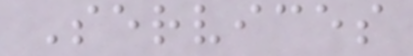Services
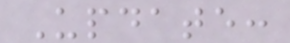Update:
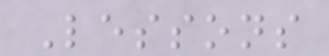Lessons
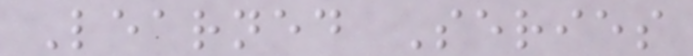Learned Series
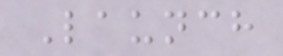Launch
